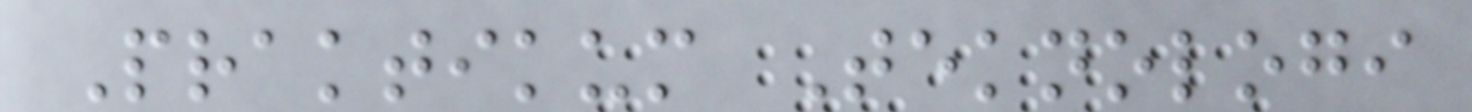Praktikum Teknologi
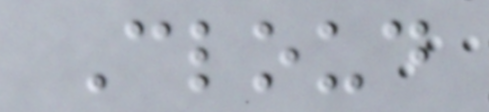Cloud
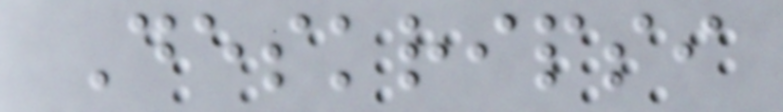Deskripsi
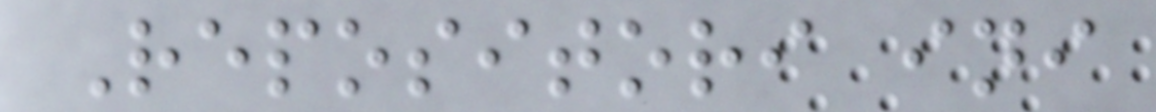Repositori ini
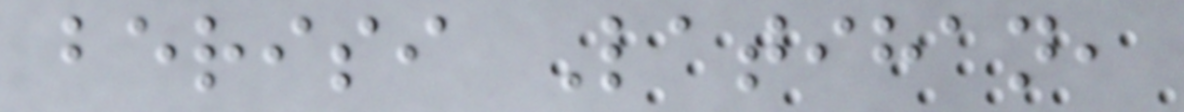berisi Latihan,
